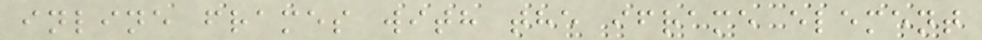inline frames with the iframe element
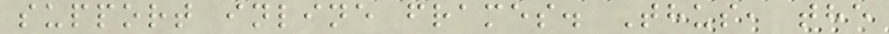support inline frames. Thus, the
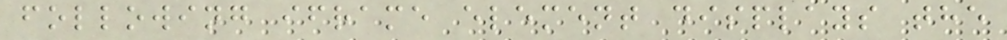following iframe element displays the
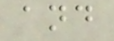and
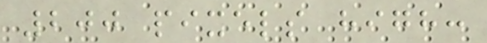200 pixels high:
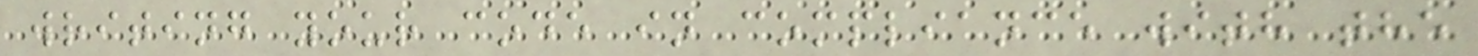writing your code in compliance with the
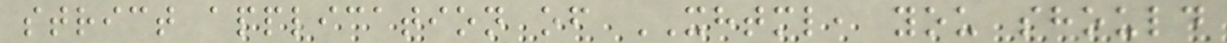strict application of XHTML, you should
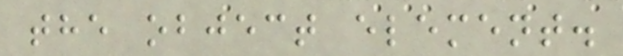the object element.
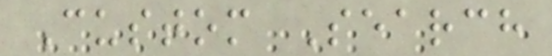Custom Search
